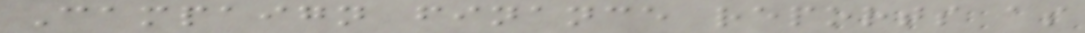Campaign finance reports as
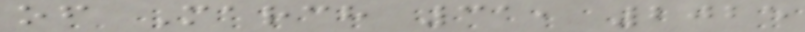of March 31, 2025
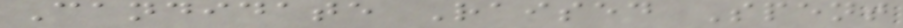Candidate Raised Spent
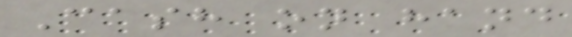Cash on hand
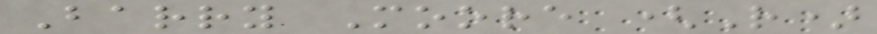Barry Moore (R)
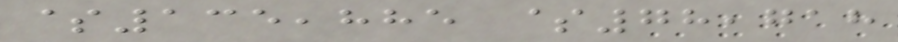$135,885 $78,718
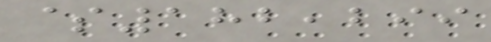$182,299
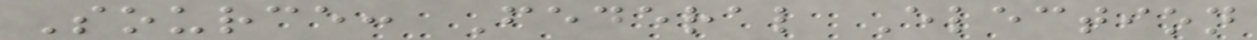Source: Federal Election
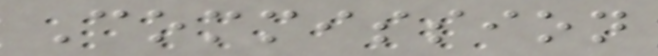Commission
